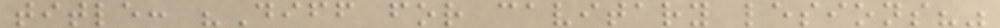title: "Diff for cavitary lesions?"
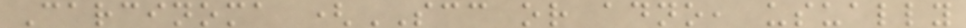Carcinoma (SCC or adno, usually
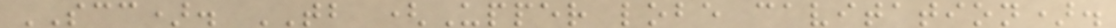SCC). TB (Upper lobe cavitation).
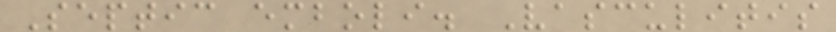Septic emboli. Vasculitis
